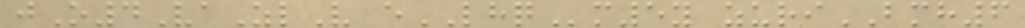jO4VaZlV eLHQm5y zuriBMH6
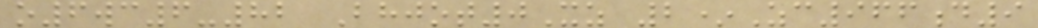o6wc6-82 Bhjot0Xz 2*Zc966d9
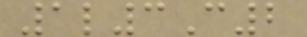1l3C2
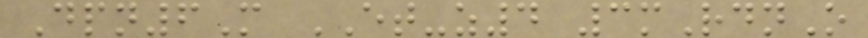Dpn6M ET-z4 3mRdnO
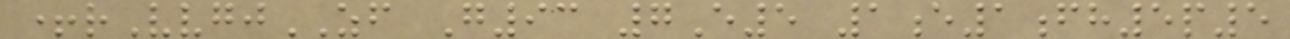+rVvgjZF G93 7E5 1e1fh5p5
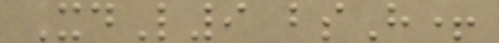XdL9 bsH+
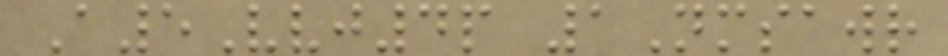A5Vvj4p 1Nmsawr
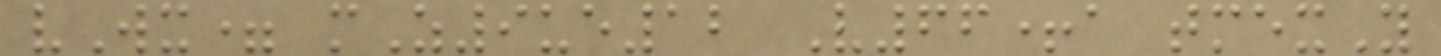vWx= mZ9ue12 V66+a tmexY
